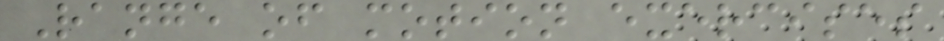Range of motion exercises
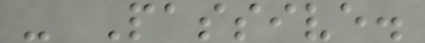- Passive.
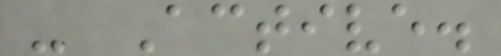- Active.
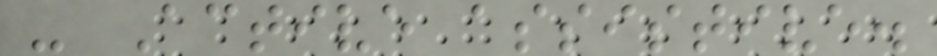- Active assistive.
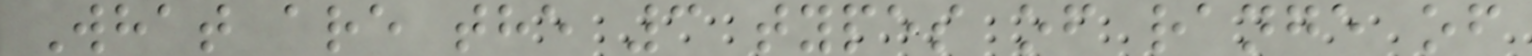What are the 3 types of range of
